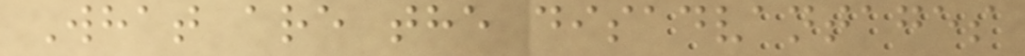What are the disadvantages
